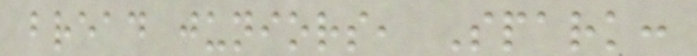bread juniors, Spark:
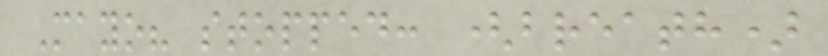Mayo? stopped: (breath)
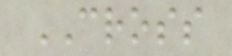CROSS
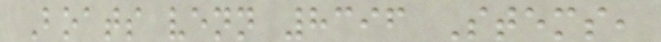Boats venn 8396 Stems,
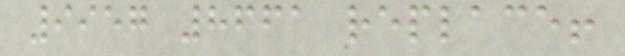9957 8661 replace!
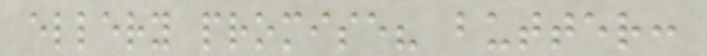ellery promise? butter:
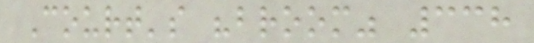Court's "broom" 338
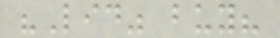"Lid" buy?
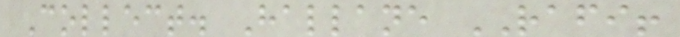Collect. Hallane RAFI!
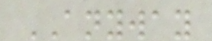ANYWAY
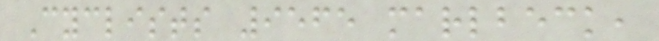Cyclists 9565 marlbeck,
